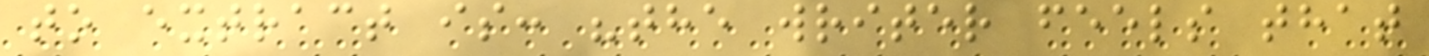to extract is: "the writer feels that
